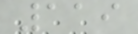119
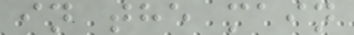in the main
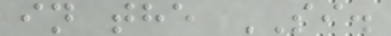in the SI.
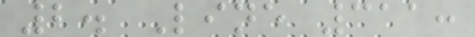2. Line 311:
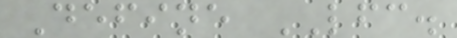Define LFC.
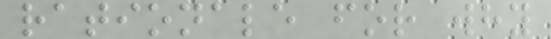rationale for why
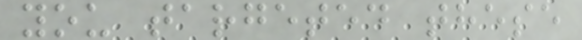you targeted these
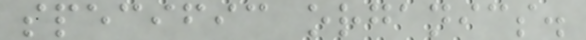specific organics.
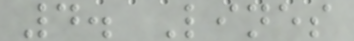4. Lines
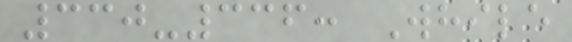330-336: While
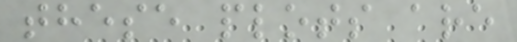these plots are
